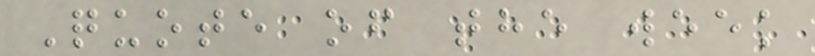Quote of the week
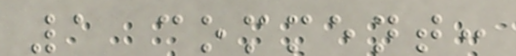1 comment:
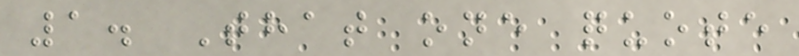1. That one quote
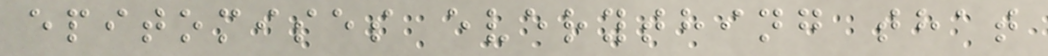epitomises everything that
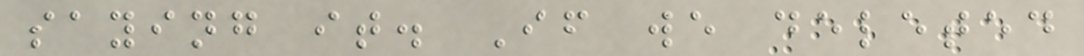saying it. If we deleted
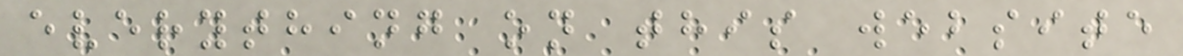everything on this website
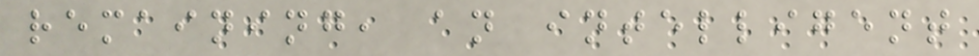remaining, an intelligent
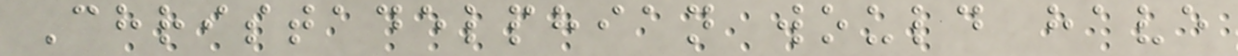Christadelphian would have
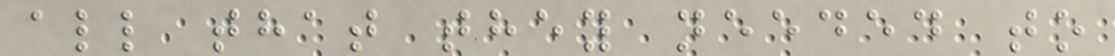all that they needed to
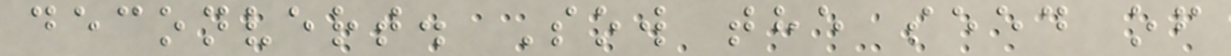deconvert. Sow the seed of
